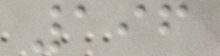196
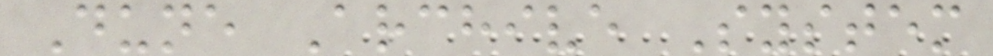Dune Archive System
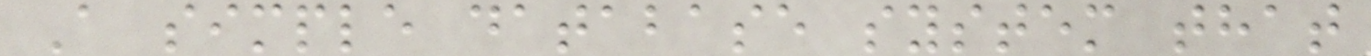A simple database system that
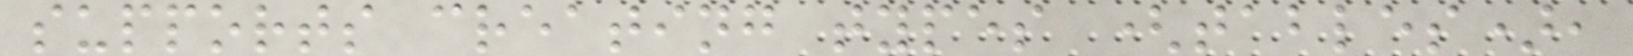supports creating types (tables),
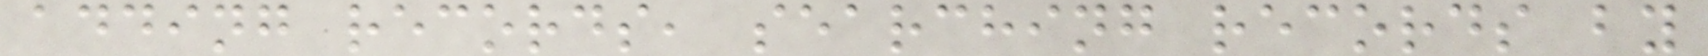adding records, searching records by
